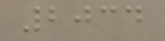2034
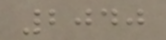2040
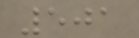501
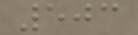503
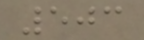503
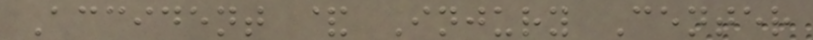Accident & Injury Center
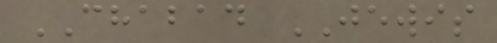CHABAD JEWIS
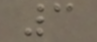3
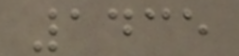1435
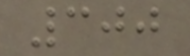300
